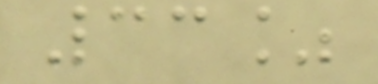33%
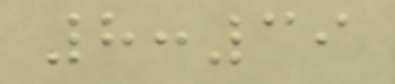8:39
